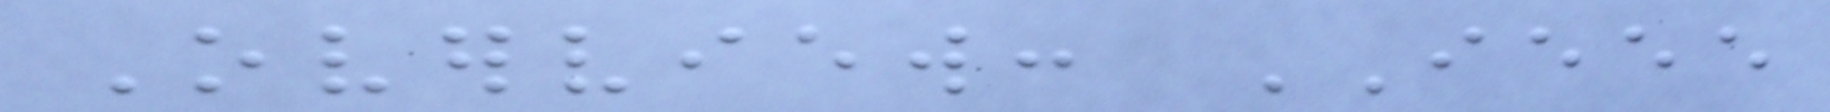Overview: IEEE
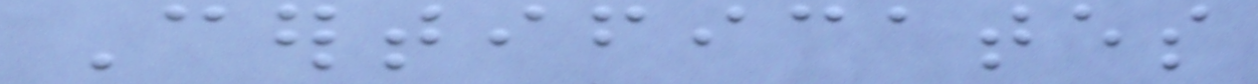Certificates
